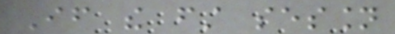If the first session
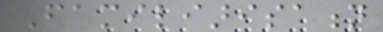Familiarisation
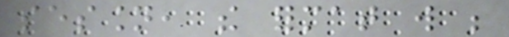session, the format will be
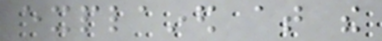explained at the
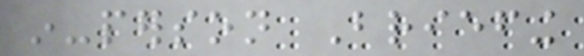in-person Briefing
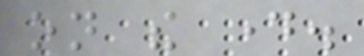on the day.
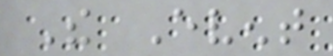The Event
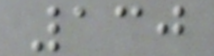130
